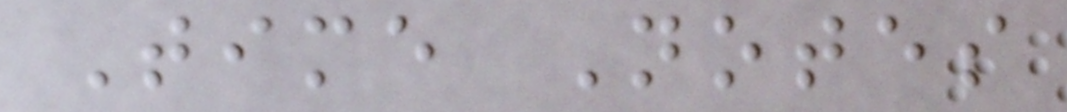Time Notes
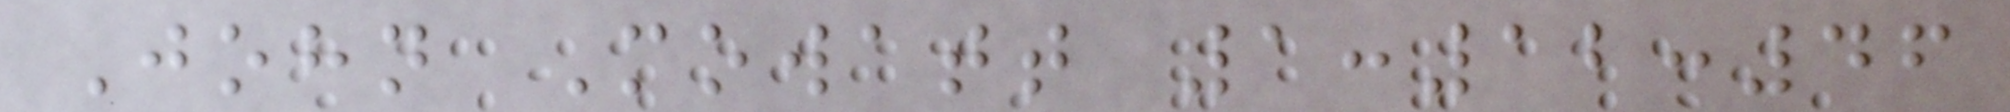John Mowatt 1:12:46
